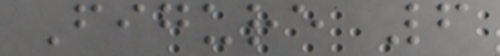Figure 6
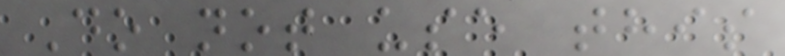Do not use this
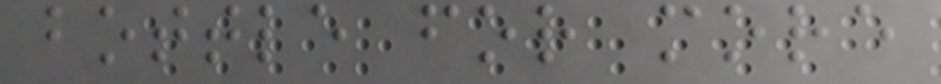bottle for more
